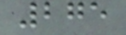275
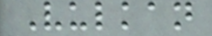Vulkan
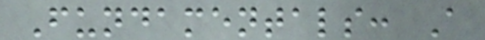Fundamentals: A
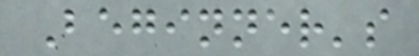Beginner's
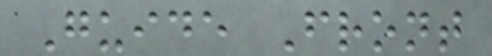Guide Front
